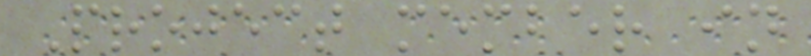Project member in
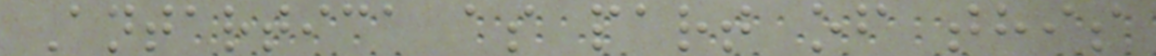Antartica as part of this
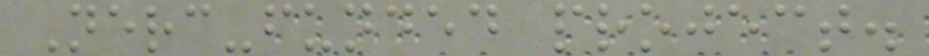Nerc-funded project.
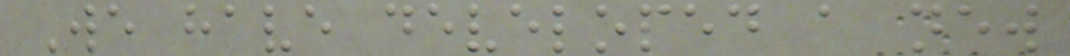We have developed a new
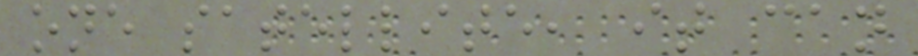one satellite, it can
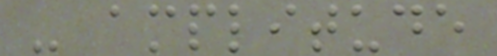- amplitude
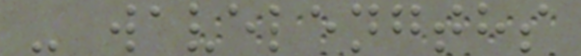- wavelengths
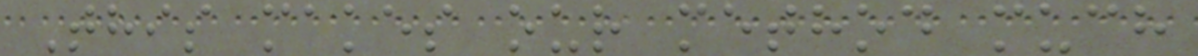This makes our method much
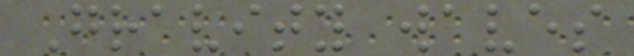Gravity waves
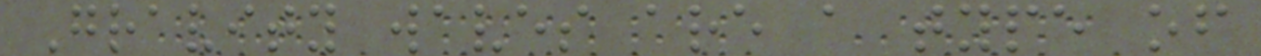Gravity waves are a type of
